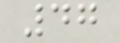47
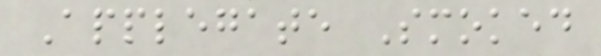Applegate Smoked
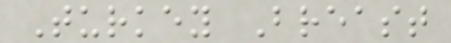Turkey Breast
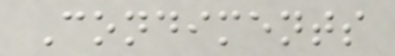Condiments
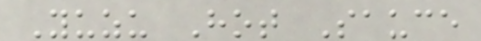Yuzu Hot Sauce
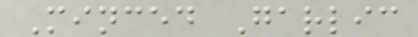Minced Garlic
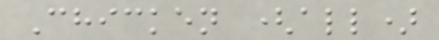Chicken (all)
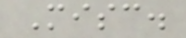Misc.
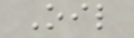Oil
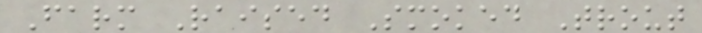Farm Raised Smoked Trout
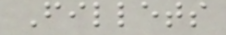Fillets
